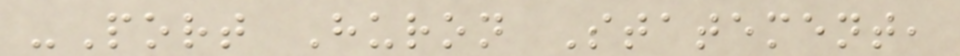-Port Huron Statement,
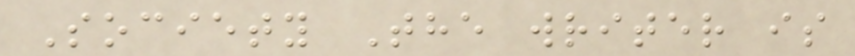Society The writer is
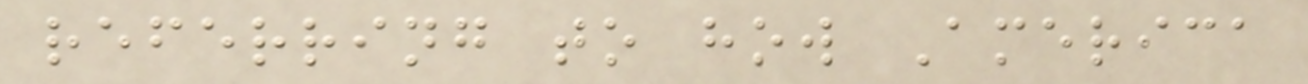referring to how America
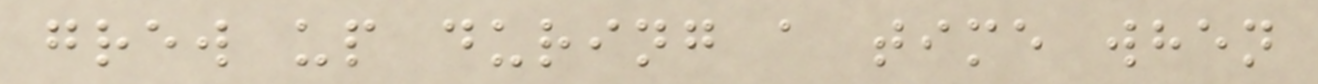grew up during a time when
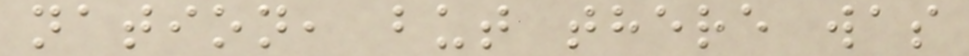nation, but there was
